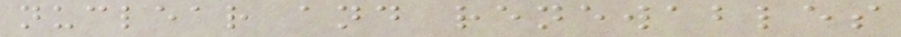nuclear and renewables
